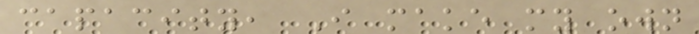capacity, I make my own
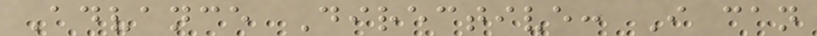Advance Directive: I can
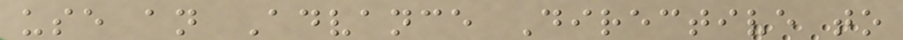use an Advance Directive to
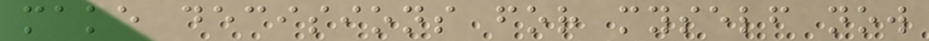make decisions for myself now
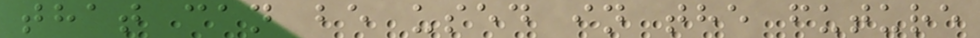that can be used in the future
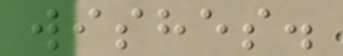wishes.
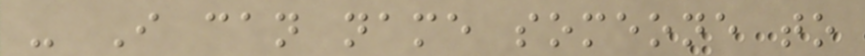- I can name someone to
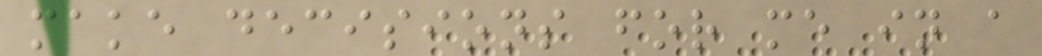make decisions for me in a
